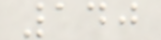140
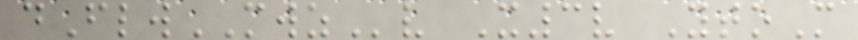dFlwMWZv X3v YtoM
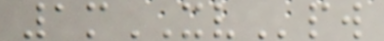1mXVpw
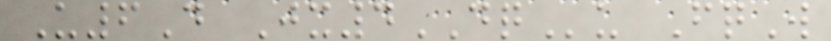U6D Jx4DQu FqW
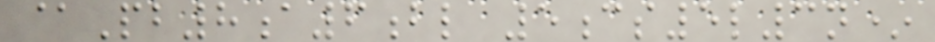@Pb8a6bl 5cs5l3n*
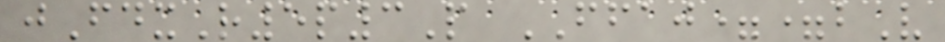jFdxR5p3P FFAJ==bV
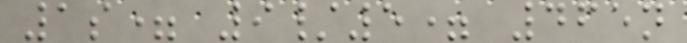1s= 9/5= 465n
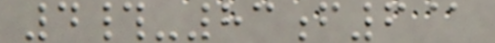4#-83f6@
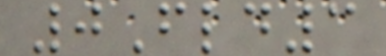0Fld3
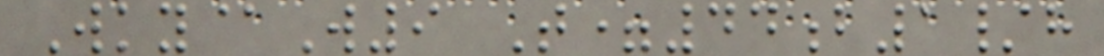Wky@W9 T=44b1/h
